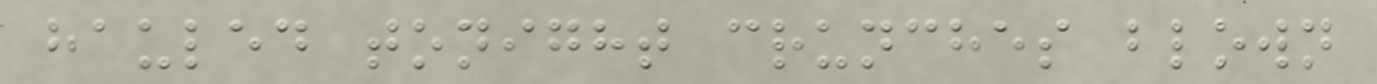hauled tonight crunches blown
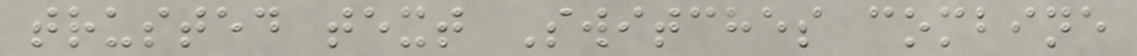trusted text Switches combine
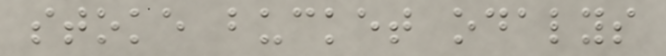stoke bucket odalys
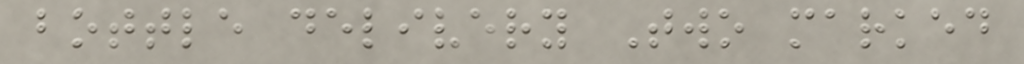bottle delivery Two marked
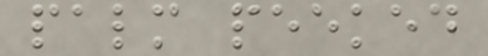palm peeked
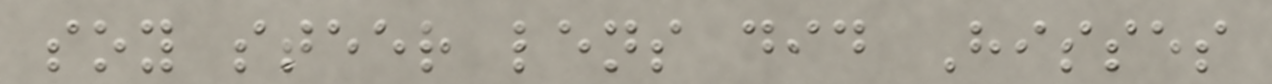soy steer lens did Hisses
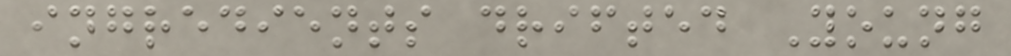ingredients drifted Young
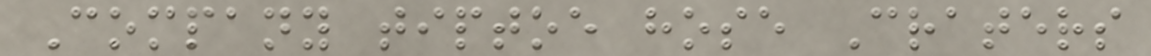Company tiptoe hose Craters
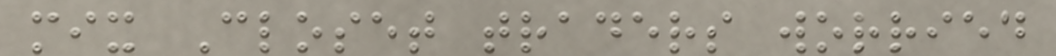mix Closet traders worried
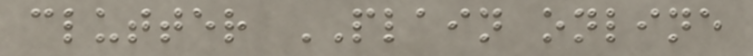clutter PLAIN online
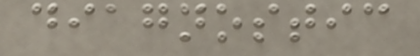diagnostic
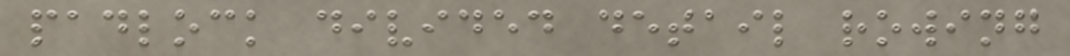padlock divided detail rowing
